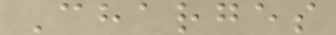Charges
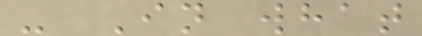- In what
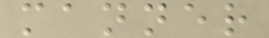manner
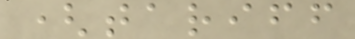(tariff
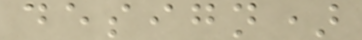design)
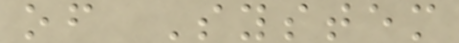of System
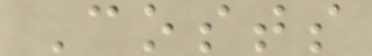Costs
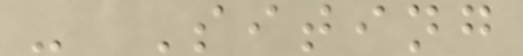- Siting
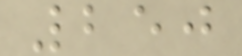250
